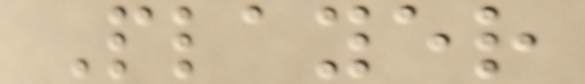Player
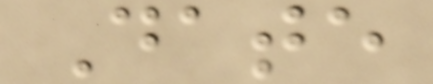Date
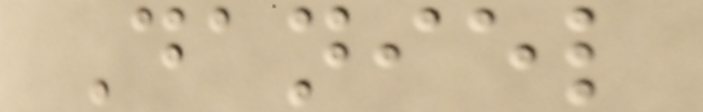Daniel
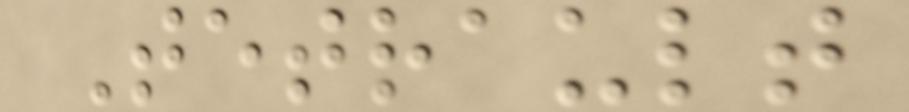Tetrault
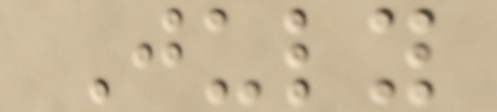July
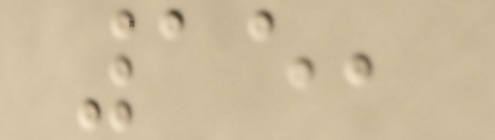15,
